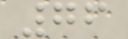76
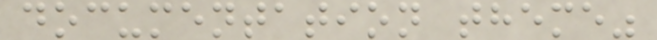documentation theme"
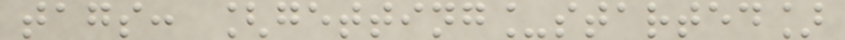tags: [getting_started]
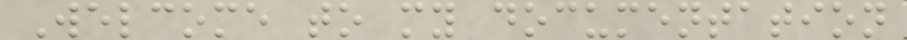Welcome to my documentation
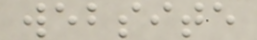website
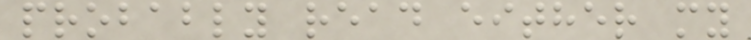probably read either my
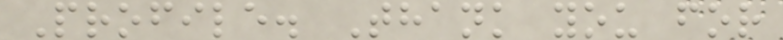Profile. Thank you for
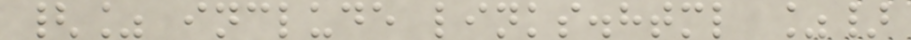{% include links.html %}
